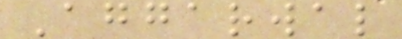Aggarwal
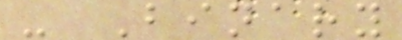- Binary
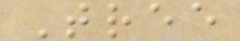Tree
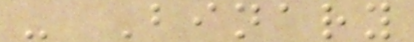- Binary
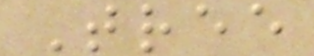Tree
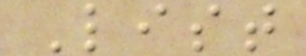List
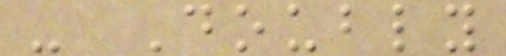- Doubly
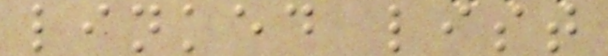linked list
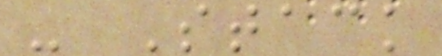- Stack
